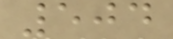504
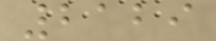2129
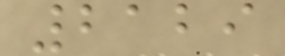2129
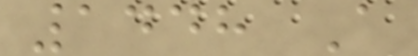1448 A
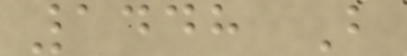1448 B
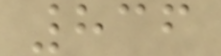836
